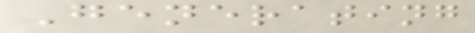Generating
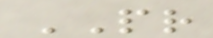PR
